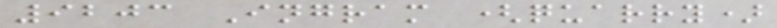9203 Ingram (quarry)
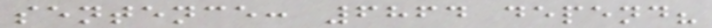sentence: 6864 depend?
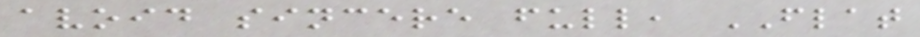avoid sincere full, FLAT
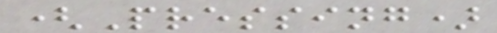(Pressing)
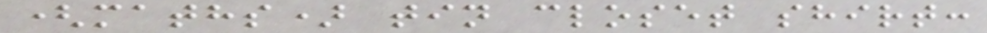(maths) tin closet shirt:
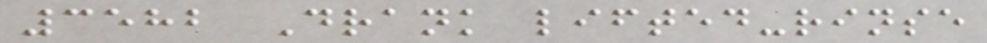3582 Drank lifted-rinse
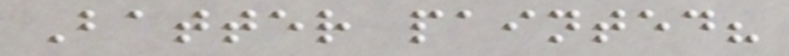Batter painted?
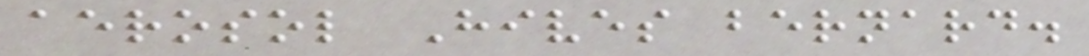aerosol Hives bernard.
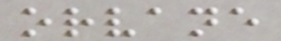orvane
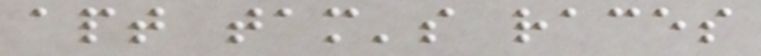apt tam's races
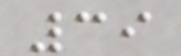39
